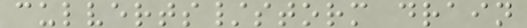culverts/storm drain
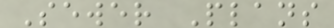Sewer Plans
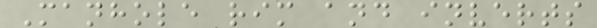Manhole rim and inverts
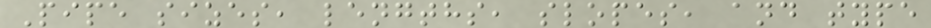Pipe sizes, lengths, slopes, and type
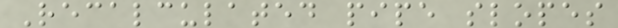Recalculated pipe slopes
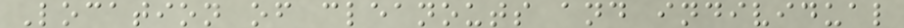Location of cleanouts and individual
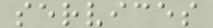services
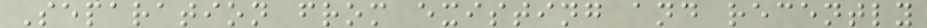Separation from existing and recently
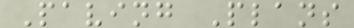Paving Plans
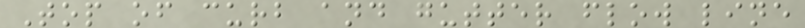Top of curb and gutter flow line
